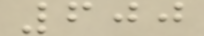600
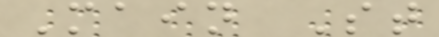Main St
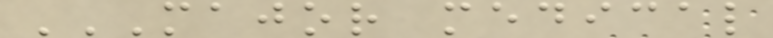MAJOR MEDICAL
